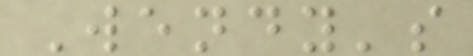Wendy's
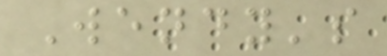Wendy's
